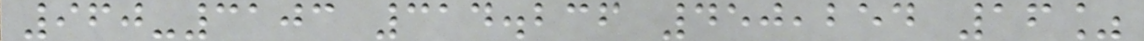960-3103 314.236 450,254 16%
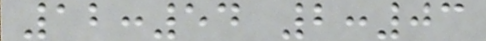12:54 2:03
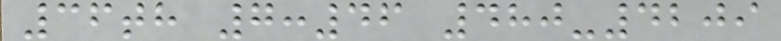36th 7:46 480-4209
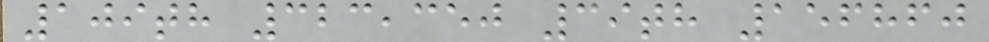109th 323,350 39th 156860
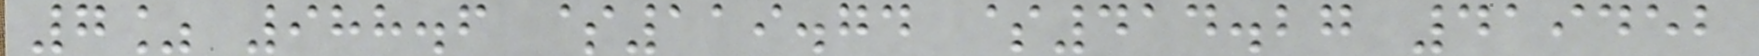7% 988.6 $119.74 $414.27 419452
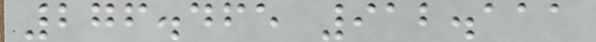276.465 912.111
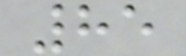85
